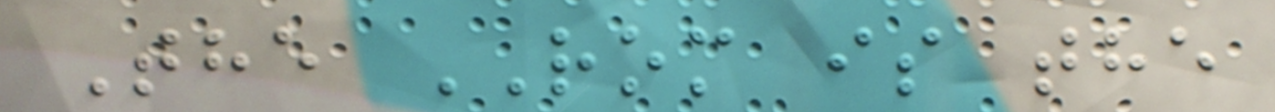The ROM is the
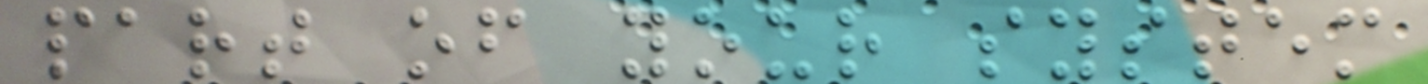part of your system
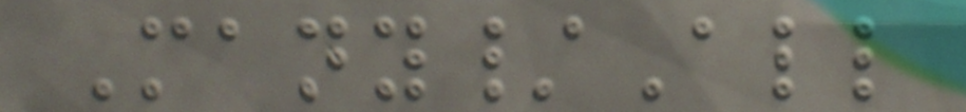Many/All
